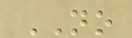NO
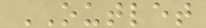OUTLET
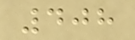408
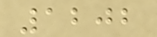1202
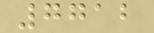7712
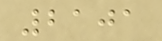2101
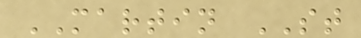MARTIN ST
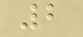2
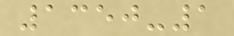1350-1
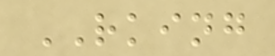RKING
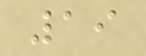19
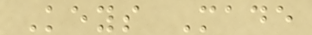Keys Made
